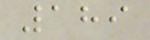189
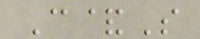C&S
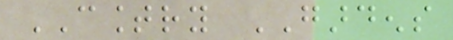COUNTRY GARDENS
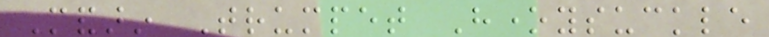Mandarin Trumpet Honeysuckle
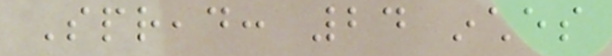Spread: 24 inches
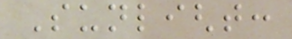Sunlight:
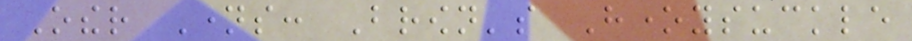Other Names: Brown's Honeysuckle
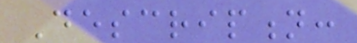Description:
